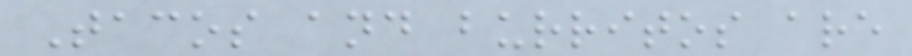Tacos and burritos are
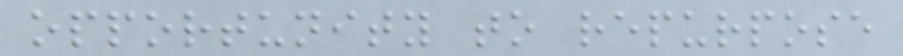opportunity to repurpose
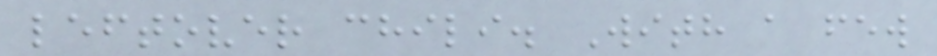leftover chili. With a few
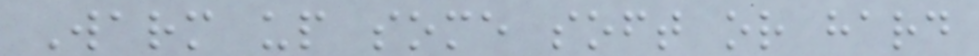Warm up some soft or hard
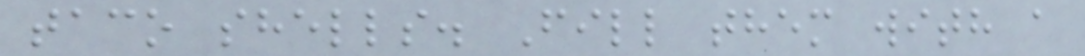taco shells. Fill them with a
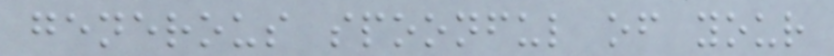generous spoonful of your
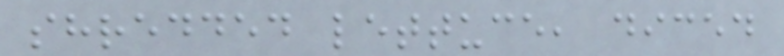shredded lettuce, diced
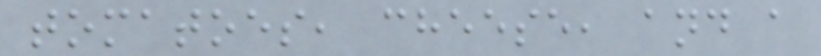tomatoes, cheese, and a
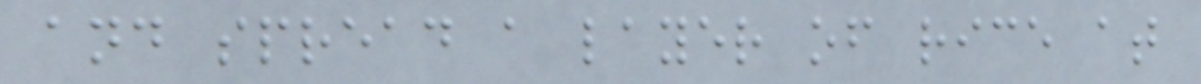and spread a layer of rice at
